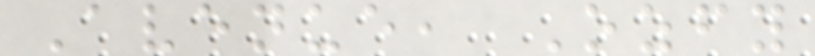Avenue, Ozfy
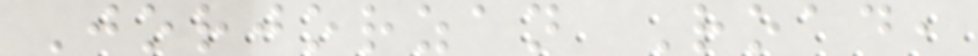Jorjorzan Road,
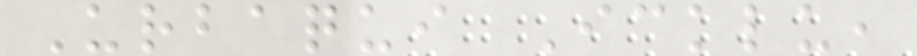Urbaqui Icklu,
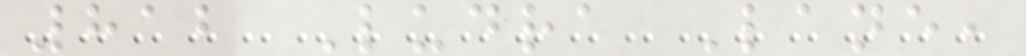812 Ludra Lane,
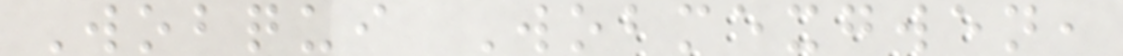Wobqui Wobmexgwen,
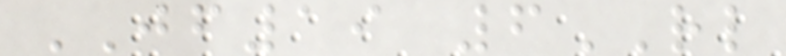JF19 6RL
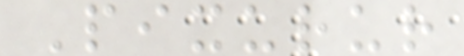Pixurur
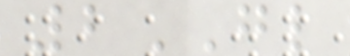2GL
